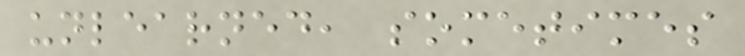unlearned, sometimes
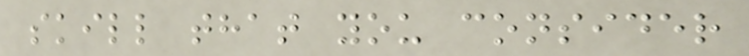skill that you consider
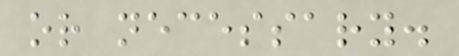or necessary.
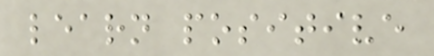learn positive
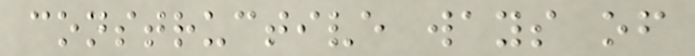constructive ways of
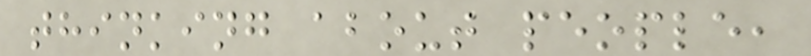thinking about people,
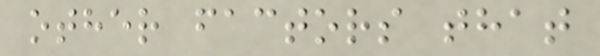other factors that
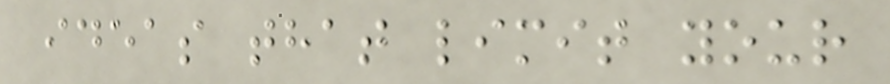ideas that limit your
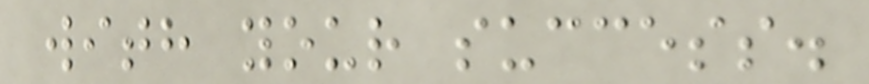with your success.
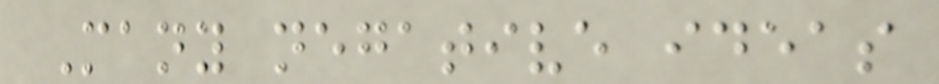Many negative ideas
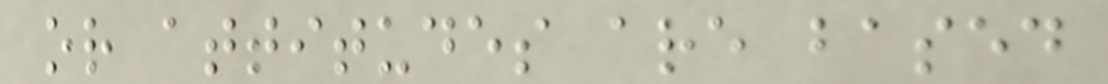or attitudes are based
